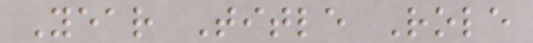Year Title Role
